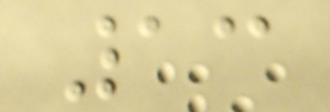13
